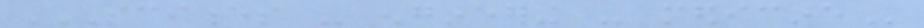SCIENCES - ENGINEERING - MEDICINE
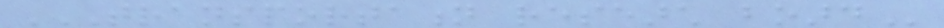TRANSPORTATION RESEARCH BOARD
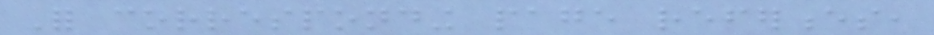For corresponding page references,
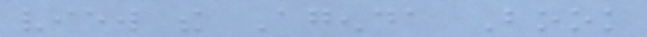view the Agenda Book
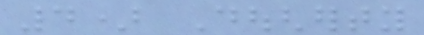4) Dougherty
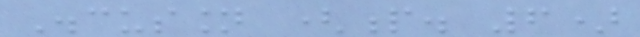Discussion (p. 6)
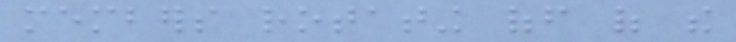members rotating off of the
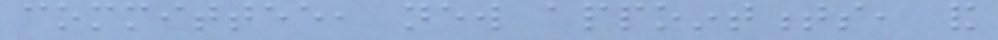committee, new appointments, and
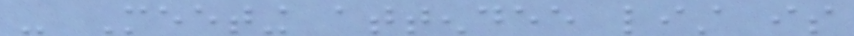- Meeting attendee list is
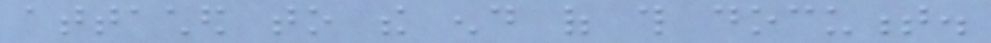attached to the end of this document.
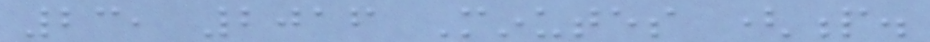23, 2016 Minutes (p.
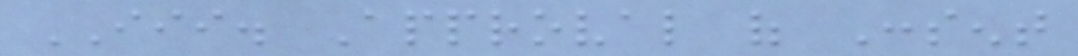III. Approval of Consent
